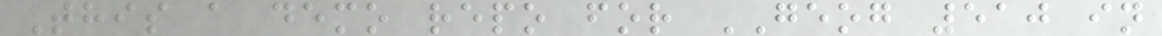This a demo repo for GEOG 510 in
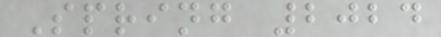Spring 2024
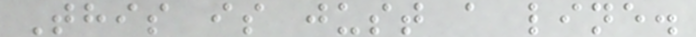This is just a line.
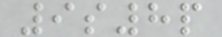9s8p
